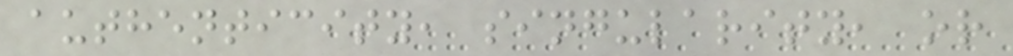authenticity, singularity, or
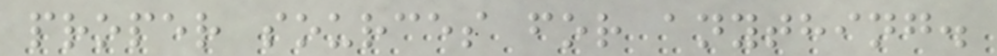proper sources for anything.
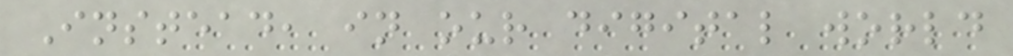Instead, in our digital world
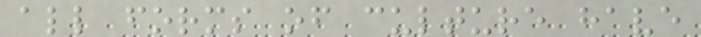all forms of culture have
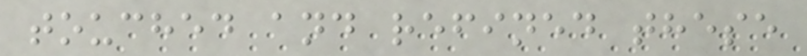touched and refined these
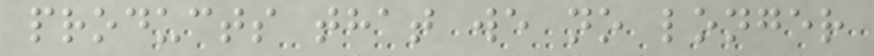products that we no longer
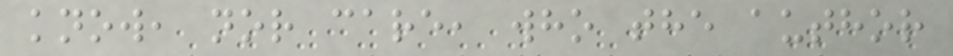know, nor care, who the author
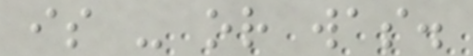is - or was.
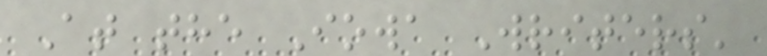At the Iowa Writers'
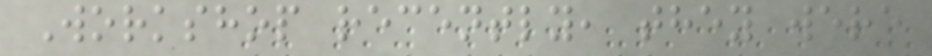Workshop recently, they were
